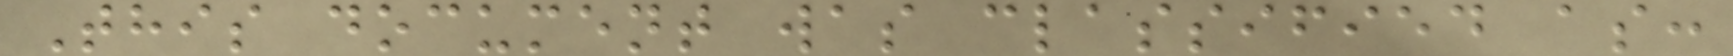This document was classified as:
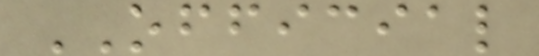OFFICIAL
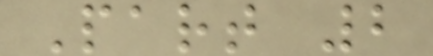Part 2
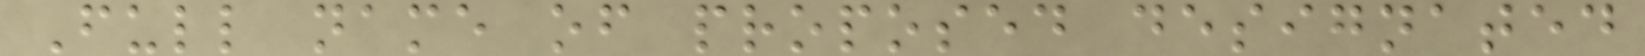Full name of proposed designated
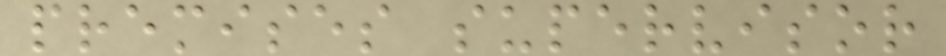premises supervisor
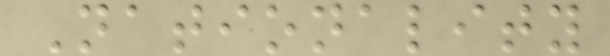Nationality
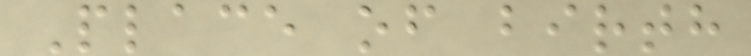Place of birth
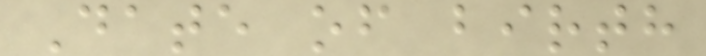Date of birth
